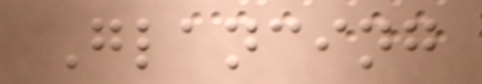Glancing
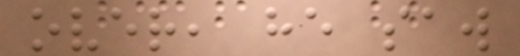over, he saw
